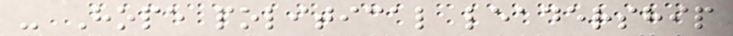- Hope political leadership
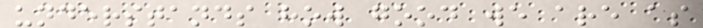understands how good we are as
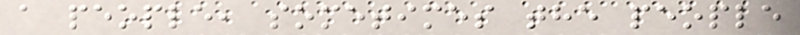a people, sometimes the people
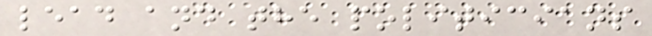lead and the politicians
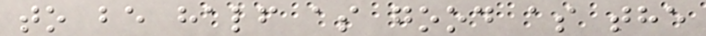to be half as good as the
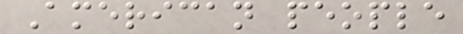American people
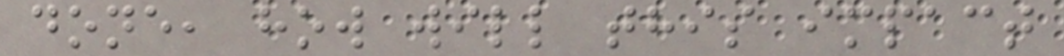done, how will this impact
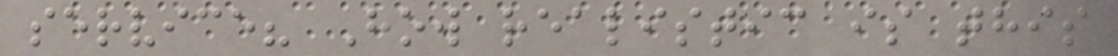service? How realistic is this
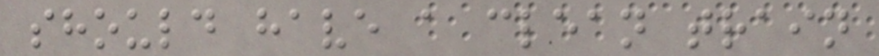should have a clean train
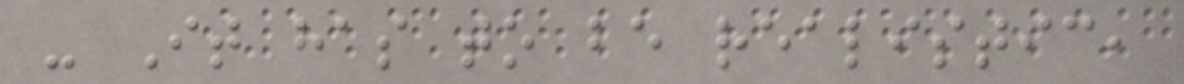- It has to be realistic,
